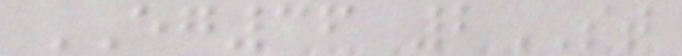EG36 2ST
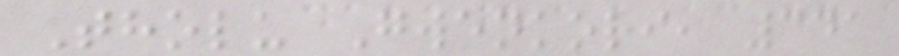Tholu Gwenkori, 341
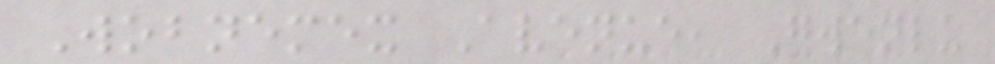Wobnemex Avenue, Gwenlu
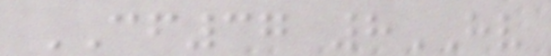CF37 8HV
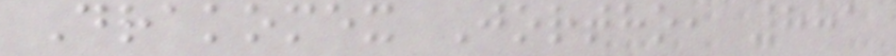Drakomex Jortho, 881
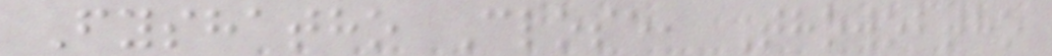Fyshatho Close, Thowobtho
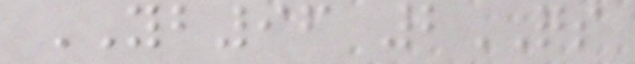YB96 2QS
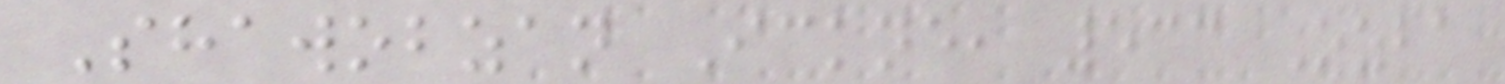Shawobzan Ickne, 533 Ozba
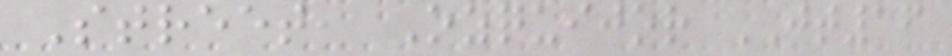Street, Ozquijor JT16
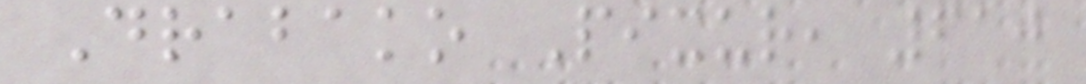Drabako Pixur, 610
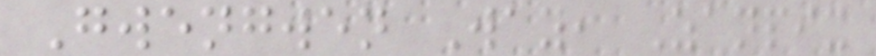Gwengwen Way, Zanpix
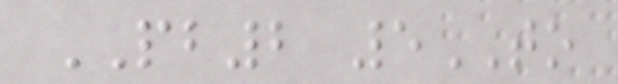PB2 5TO
